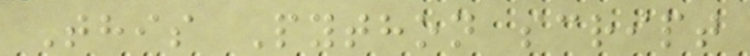This Python script
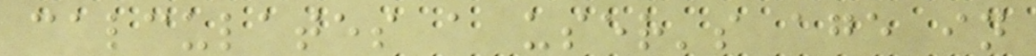calculates a user's age in
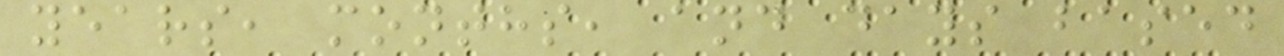years, months, and days based
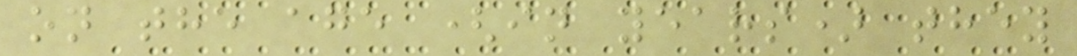on the age (in years) they
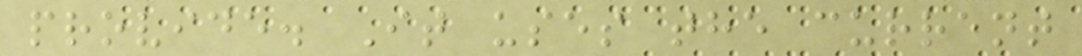provide. It uses the current
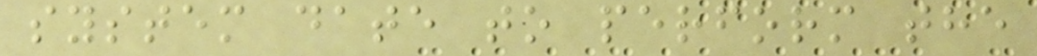system date to perform the
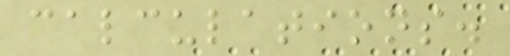calculations.
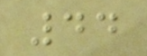44
